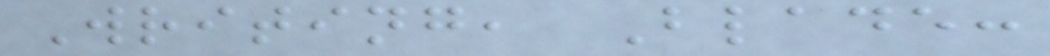Writing, Blade:
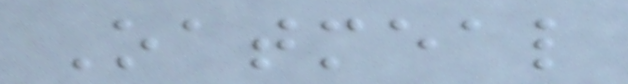Oatmeal
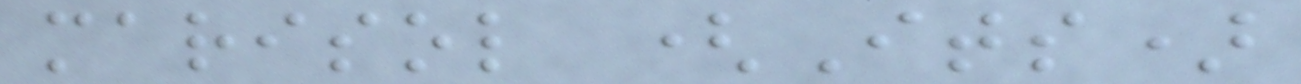marisol (Its)
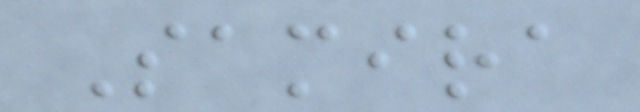Samira
